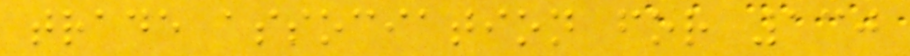trade association for 130
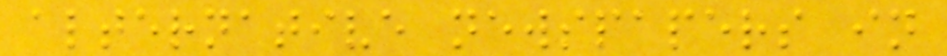alternative newspapers in
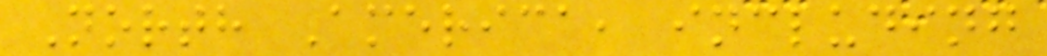North America, including
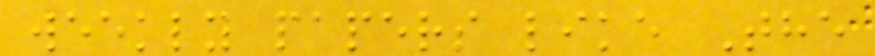weekly papers like The
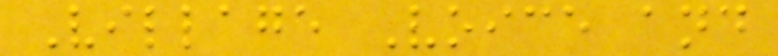Village Voice and
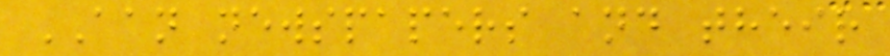AAN newspapers and their
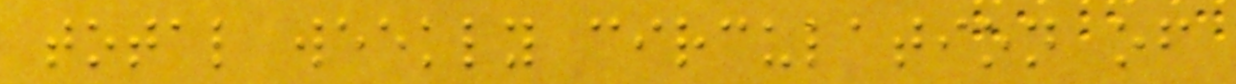total weekly circulation of
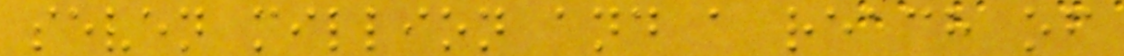seven million and a reach of
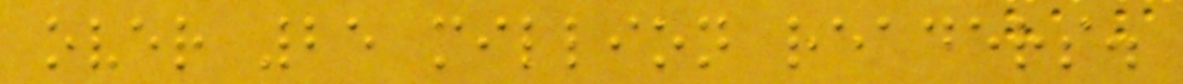over 25 million readers.
